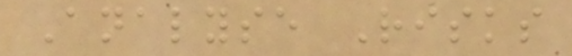Analyse Risks
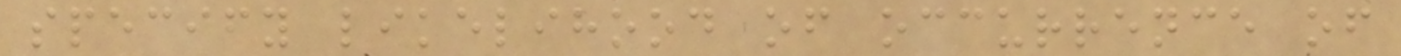specify likelihood of occurrence of
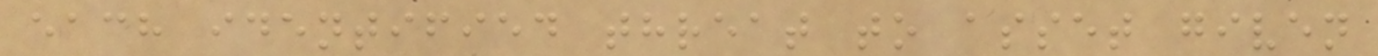each identified threat to asset given
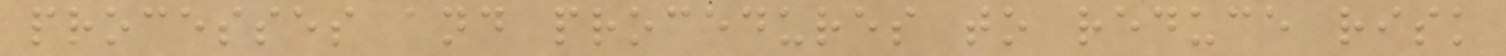processes and procedures to reduce risk
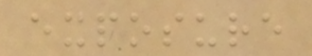exposure
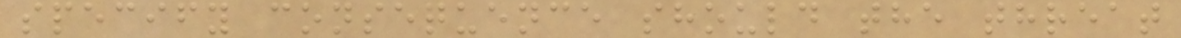specify consequence should the threat
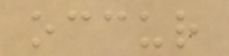occur
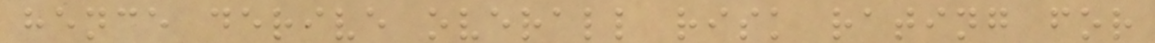hence derive overall risk rating for
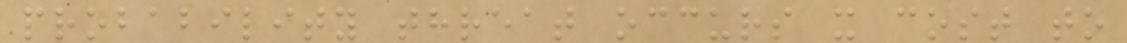probability threat occurs x cost to
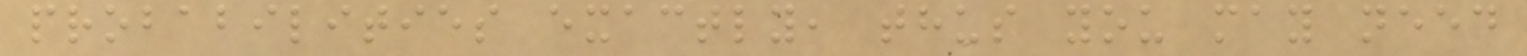probabilities exactly, thus you may need
